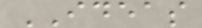IDEAS
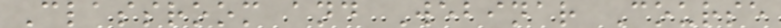Classroom and Webinar Course
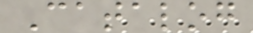Catalog
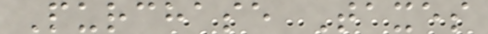Purchase Taxes
